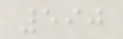590
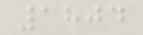1804
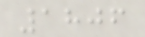1806
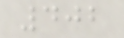402
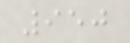950
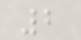2
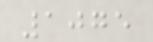1075
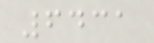6431
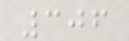306
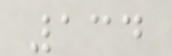134
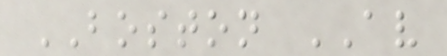BOSTON AV
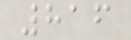816
